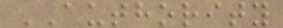AUTHORITY
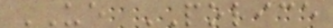UE POLICE
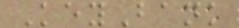KeyBank
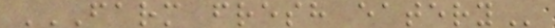FARM FRESH EATERY
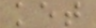ket
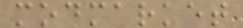modmarket
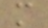m
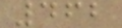462
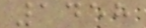1458
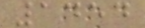1454
